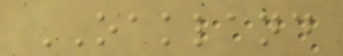OAKLAND
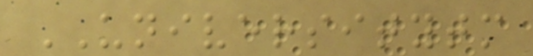UNIVERSITYTM
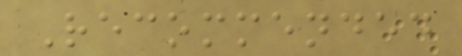Recommended
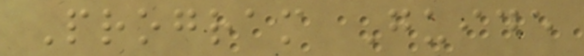Program Guide
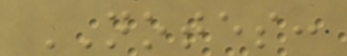NOTES:
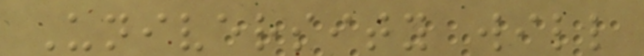University will
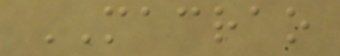MACRAO
